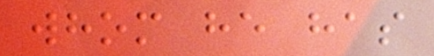whom he has
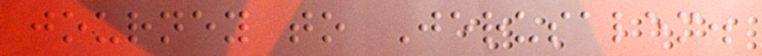journey to Jerusalem.
